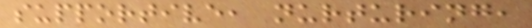supportive, nurturing,
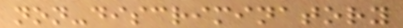non-discriminatory
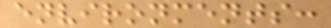environments:
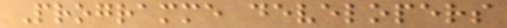Programme developers
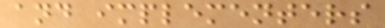and implementers
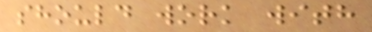should work with
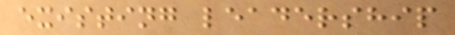existing leadership
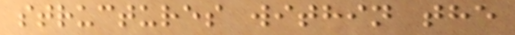structures within the
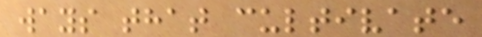ways that cultivate
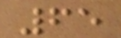65
